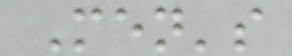Men's
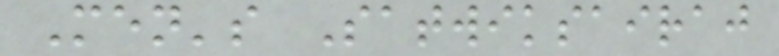Men's Satwiksairaj
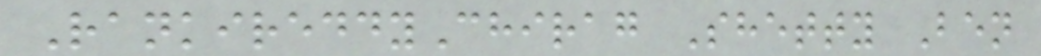RankireddyChirag Shetty Ben
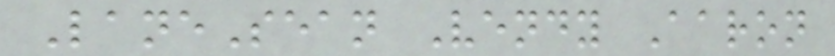LaneSean Vendy Aaron
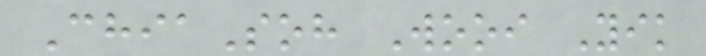ChiaSoh Wooi Yik
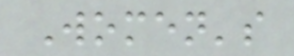Women's
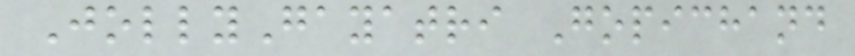JollyGayatri Gopichand
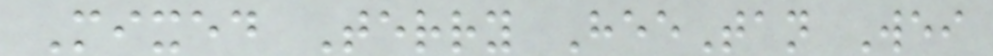Mixed Terry HeeTan Wei
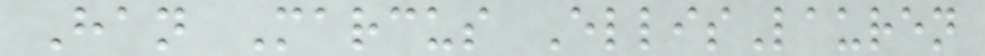Han Marcus EllisLauren
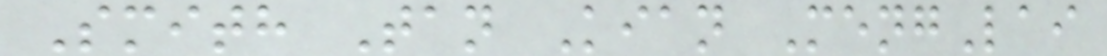Smith Tan Kian MengLai
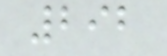292
